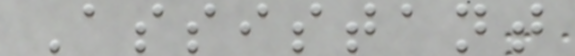Assistant
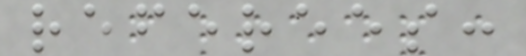referees:
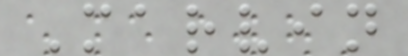Marvin
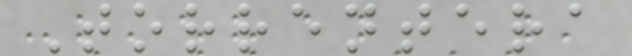Torrentera
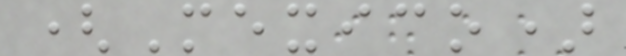(Mexico)
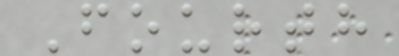Fourth
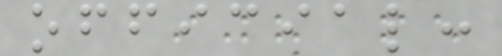official:
